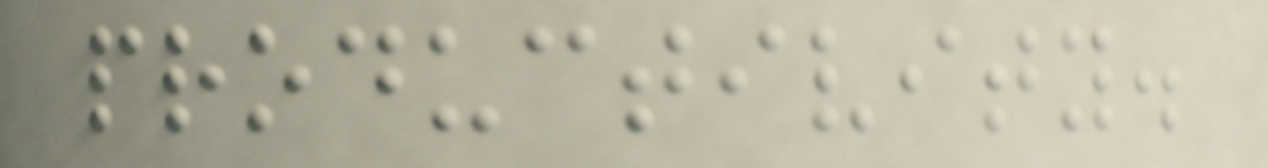productivity.
